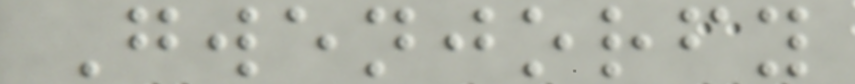Gwenjorfy
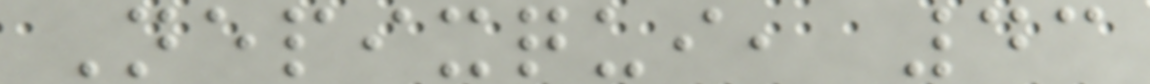Nepixqui, 43
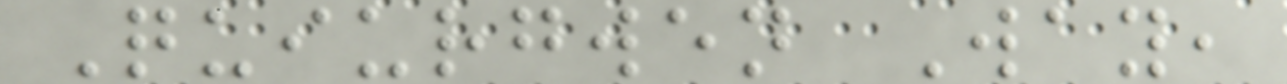Quiurgwen Way,
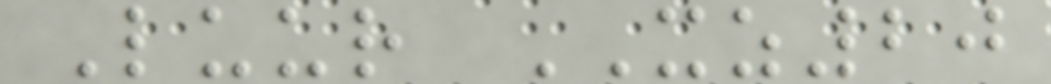Luur XZ20
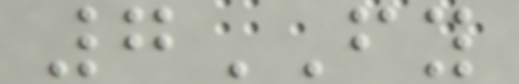7FY
